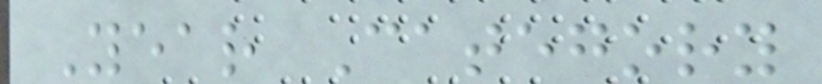Year Category
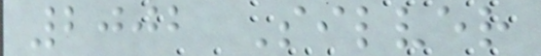2002 Silver
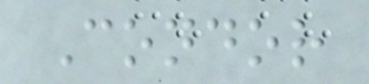Condor
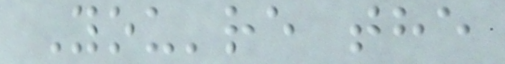You're the
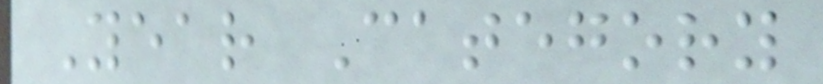Year Category
